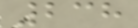238
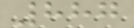887
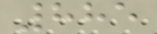885
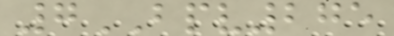7BPV275
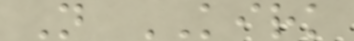N KIRK
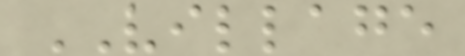VILLAGE
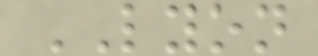LYON
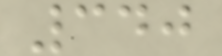340
